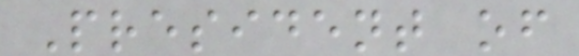President of
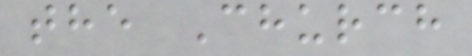the Church
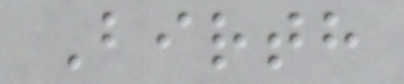Birth
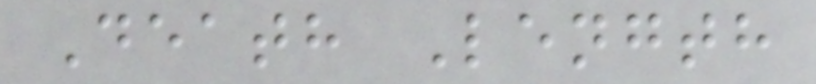Death Length
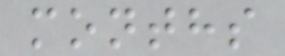months
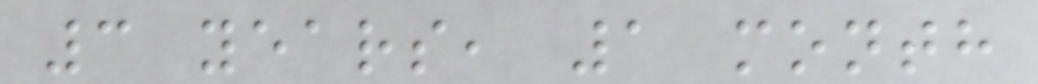3 years, 1 month
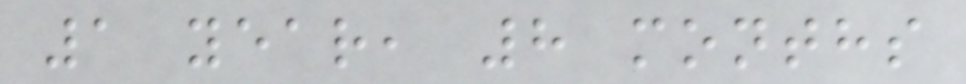1 year, 8 months
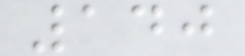140
